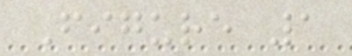Figure 1
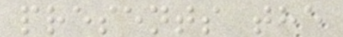presents the
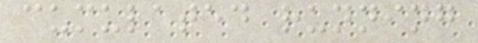cumulated running
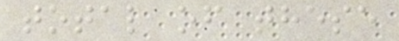total of these
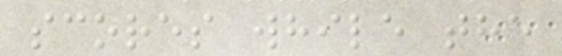scores while the
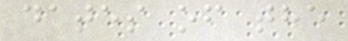dates of the
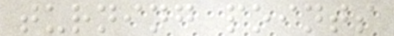turning points
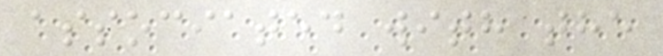associated with the
